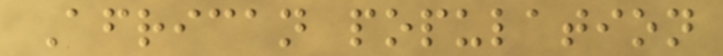African population
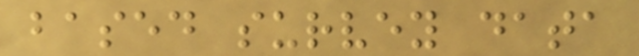based survey data
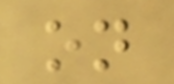on
